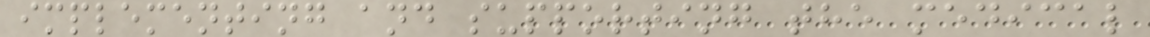implementing and supporting the medical
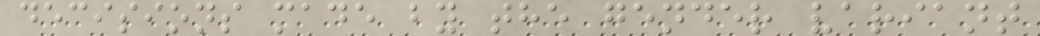decisions made by the gender variant
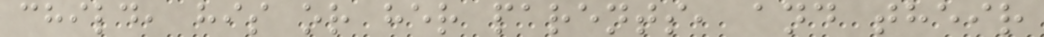child, his or her parents, and their
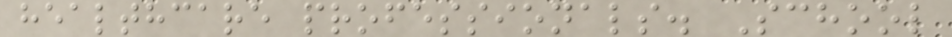healthcare professionals. School
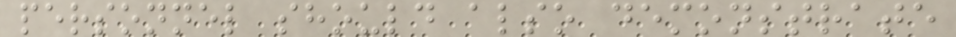personnel should also demonstrate
